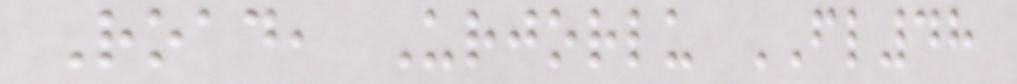Road, Urjorlu FL48
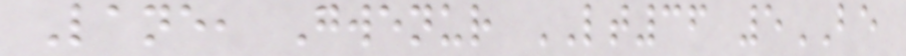Lane, Gwenur LT36 5BE
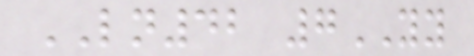LN42 7YY
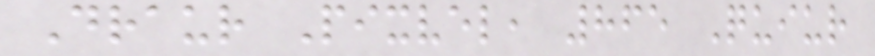Draur Pixvel, 865 Quiur
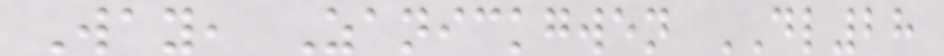Way, Zanickgwen DL28
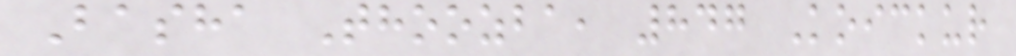Basha Thoozba, 847 Koickur
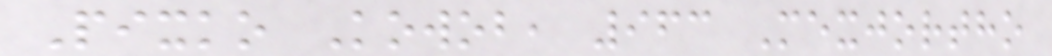Pixko Kowob, 963 Mexjortho
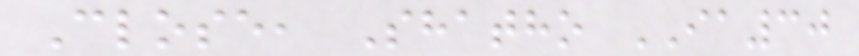Close, Shatho IA30
